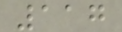117
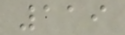119
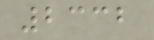2332
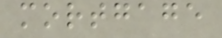mortgage
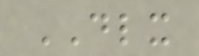DLX
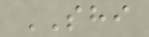SHI
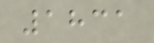1831
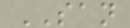SAN
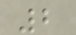2
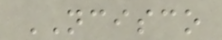NCISCO
